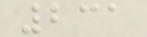231
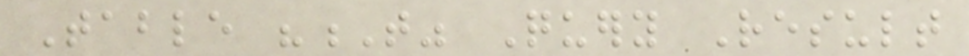Table "T" Query Result
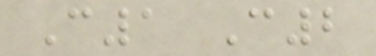C1 C2
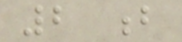2 b
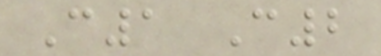C1 C2
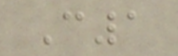C1
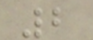2
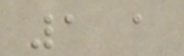1 a
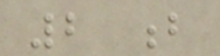2 b
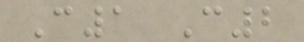C1 C2
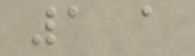1 a
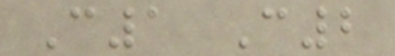C1 C2
